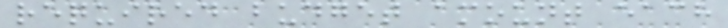required budget amount each
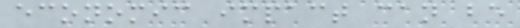economic impact can be
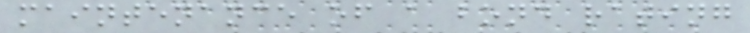maintenance of a bond rating
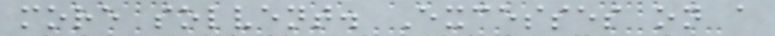more solvent. Excesses on a
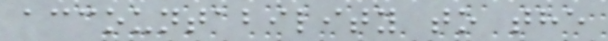accountability to the
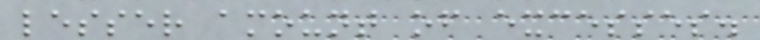lesser amount of excesses.
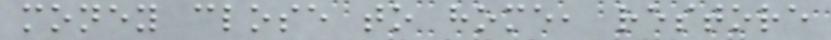money close to home, restore
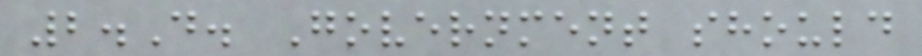2.D. Government should
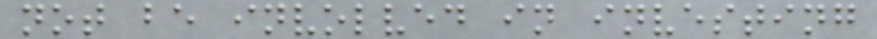not be involved in investing
